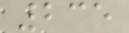235
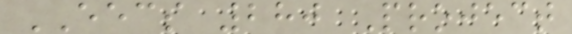EECS 280 Project
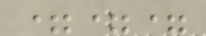===
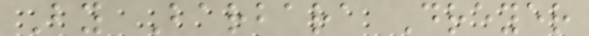By Barbara Dreyer
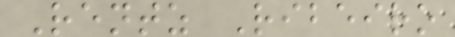Rentz Ribeiro
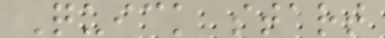Quick start
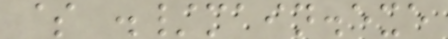$ ./main.exe
